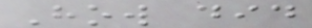How did
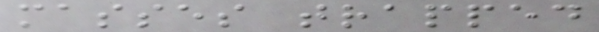masses trapped
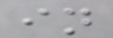in
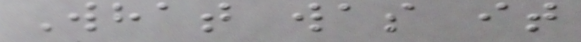What was it
